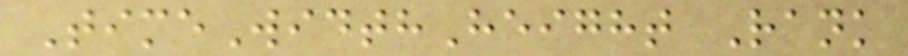TimeWidthHeight Rank
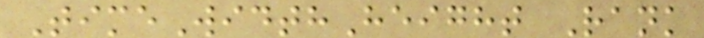TimeWidthHeight Rank
